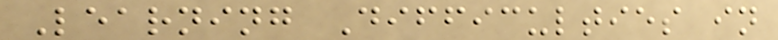Learning Difficulties in
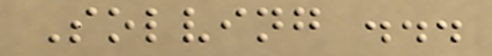Solving ...
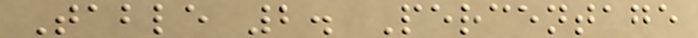Table 2. Percentage
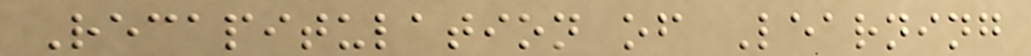Recapitulation of Learning
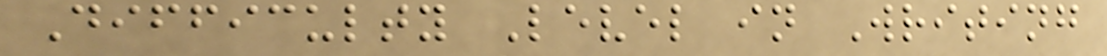Difficulty Level in Writing
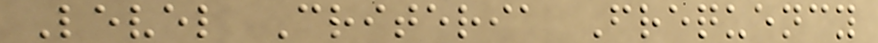Level Criteria Frequency
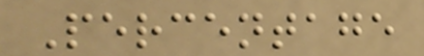Percentage
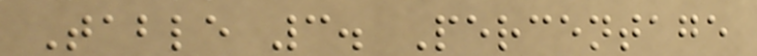Table 3. Percentage
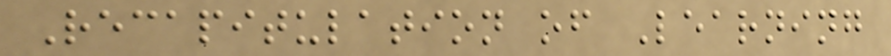Recapitulation of Learning
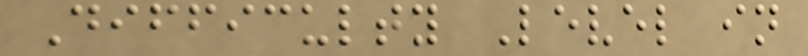Difficulty Level in
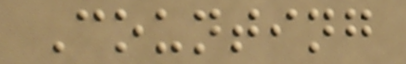Counting
